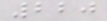220
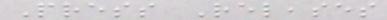Press Releases
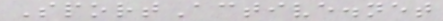SportActive.net
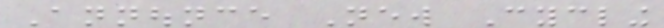Announce New Cycling
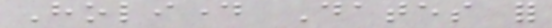Holiday Dates for
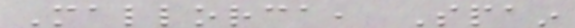Mallorca, Spain
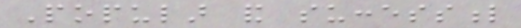Popular and successful
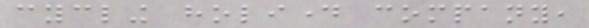cycling holiday company,
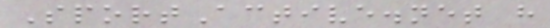SportActive.net have
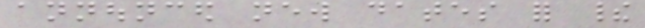announced new dates for their
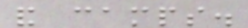and camps.
